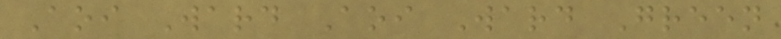Aoi Ward Aoi Ward Green
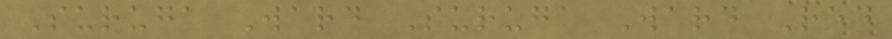Suruga Ward Suruga Ward Red
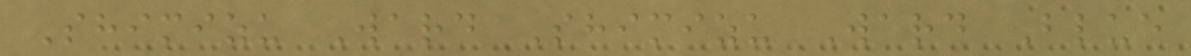Shimizu Ward Shimizu Ward Blue
